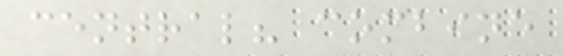central? combine
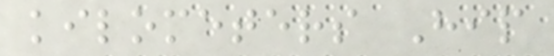kilometers Hip
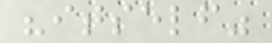"itself"
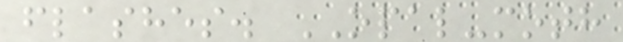flashes. OPAL-moth
